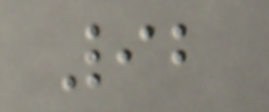92
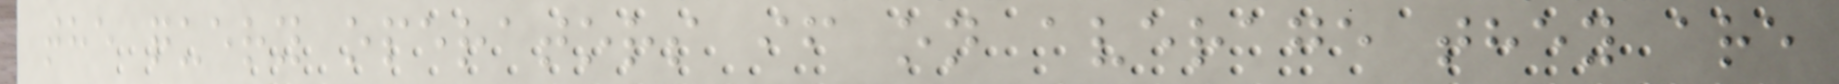the query operators if on average they are
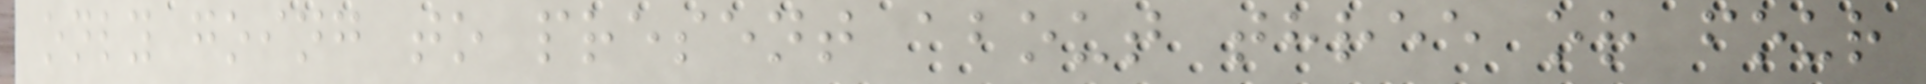only going to present about three or four
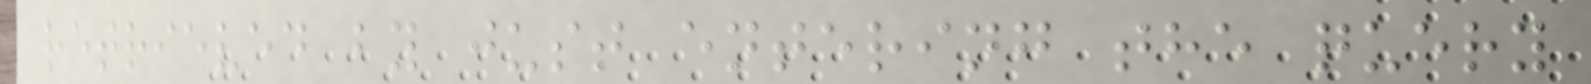retrieved by just entering the query
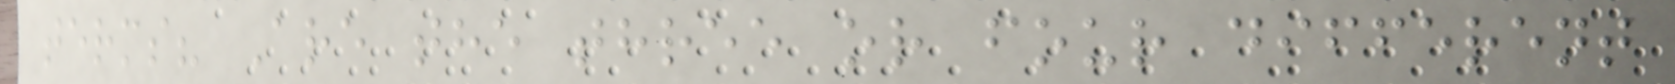terms? Are the three or four different
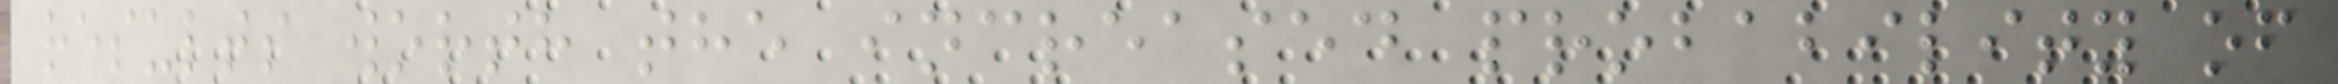results worth the increased probability of
